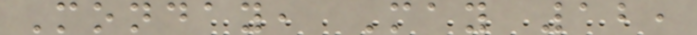Monday, May 12,
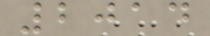2014
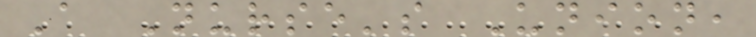A Nurse's Union,
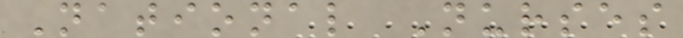National Nurses
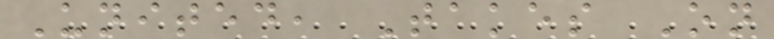United, Takes On
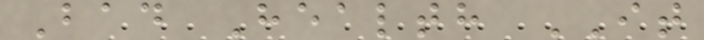Bad Health IT
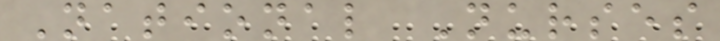National Nurses
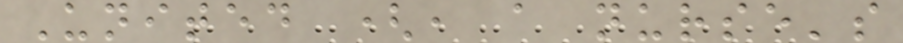United (, a nurse's
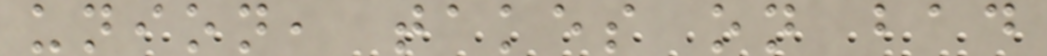union, takes on bad
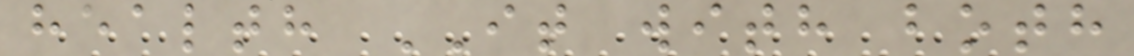health IT with both
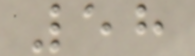58
